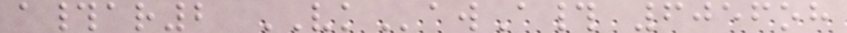a#ar2 VKawA# 6056oh
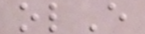olE
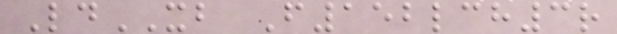LdXB F152lch3r
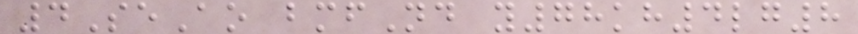4SeAo bmfNd y78kh4lg8
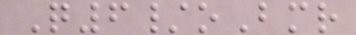Q6/oBmr
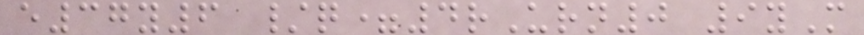e37y6 /q=4rUrn0 9yM
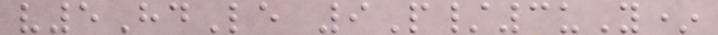v5HdLe 9P/3uY*
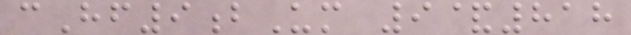cHf9bUm 9&818
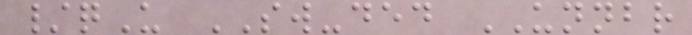/qU SW-ded UNNBR
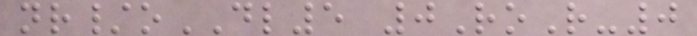nr/oDL5 0RoR-0
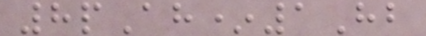8pAh*1Hb
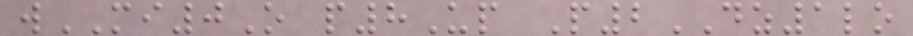wMI0O p8Up P2DZ1lo
